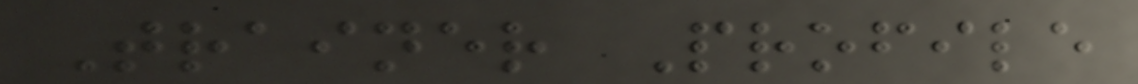Trainer Profile
